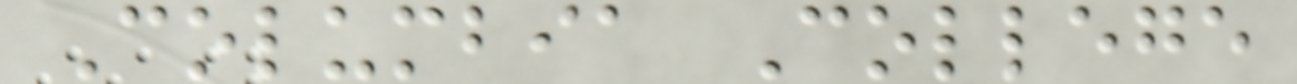Columbia College
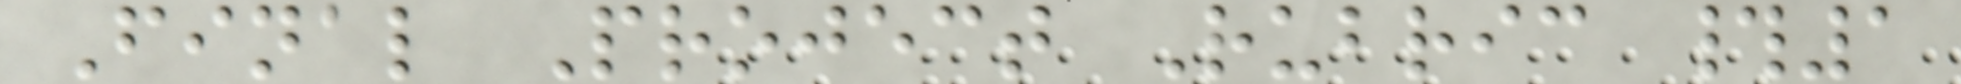Final Project Rubric #1
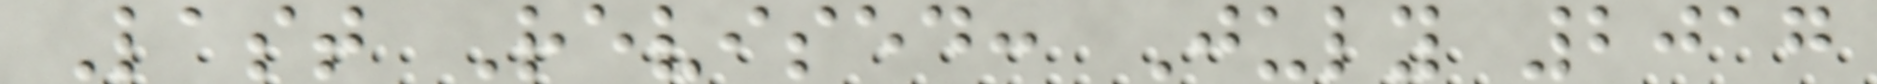Last Revised: July 2017
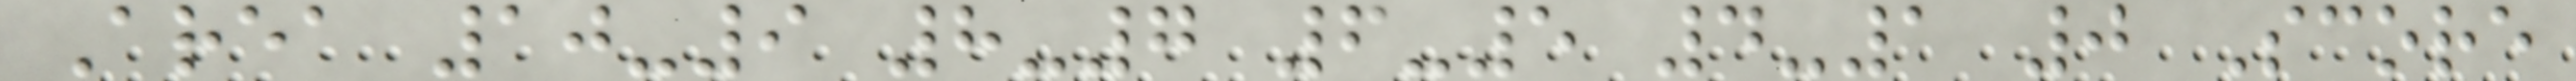Area 10-9 8-7 6-5 4-1 0 Score
